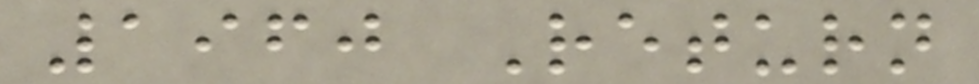1960 Return
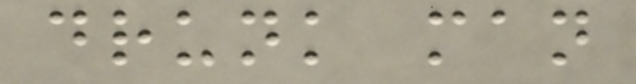drunk man
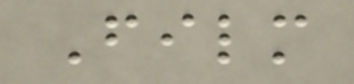Film
